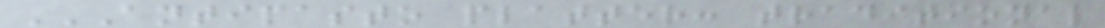ANTIPASTO PLATTER: TRADITIONAL
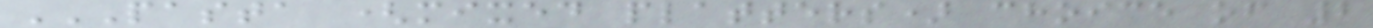PASTA (MIXED PLATTERS) CHOICE OF 2
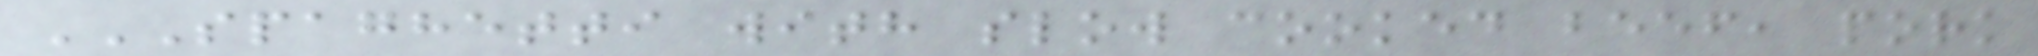SPAGHETTI WITH SLOW COOKED BEEF, PORK
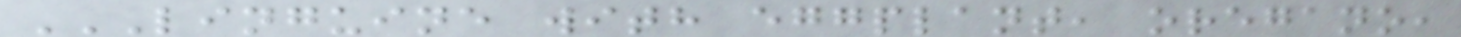LINGUINE WITH EGGPLANT, OREGANO,
